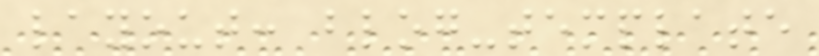layout: blog-template
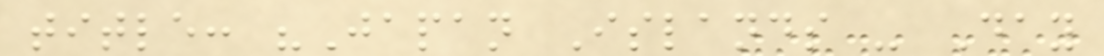title: "Japan Islands - Day
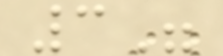3"
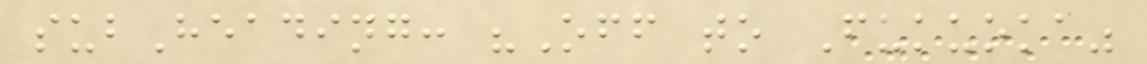subHeading: "Off to Fukuoka"
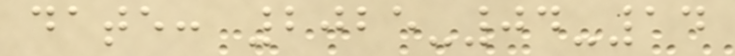date: 2025-04-14
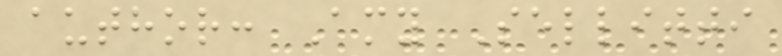author: Amy Sellitti
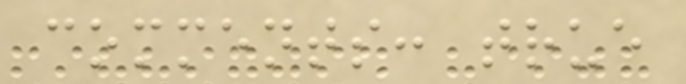comments: true
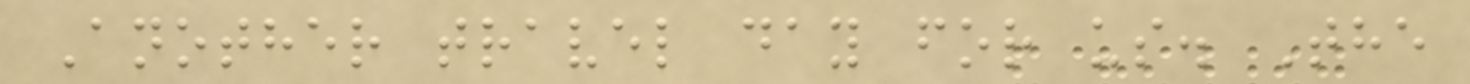Another travel day for us. The
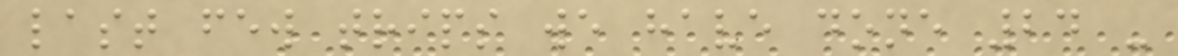last few trips we have done 24 -
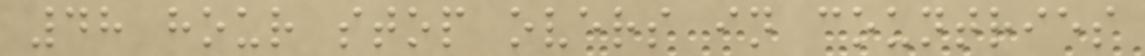48 hour stop overs in countries
